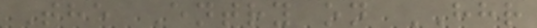The Entry on HHR
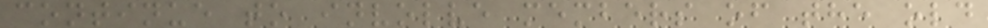continue to involve members of the old
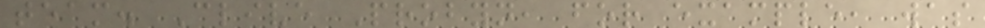team. Clive Probyn, for example, was
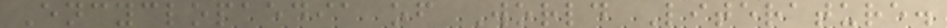Encyclopaedia of World Literature.
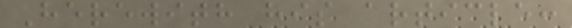Herewith his article:
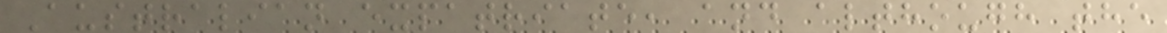Australian expatriate, and although the
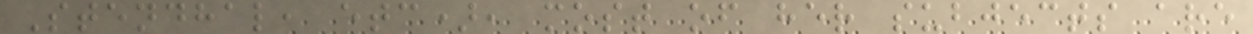Stendhal, etc), most of her subjects are
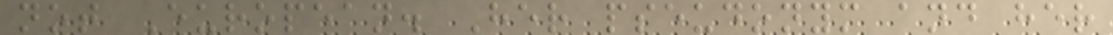not European. Her pseudonym and her
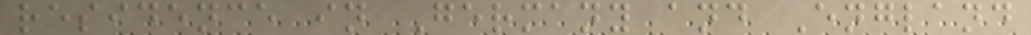residence in Germany and England
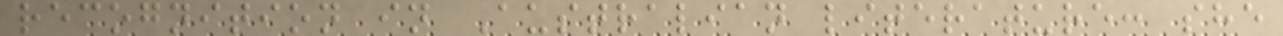recognition in Australian literature: she
